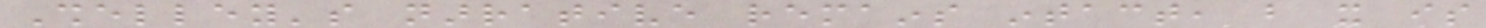Shelley's narrative remains intact, but it is
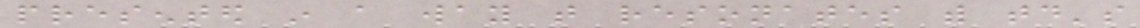presented in a way that resonates with today's
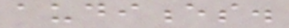audiences.
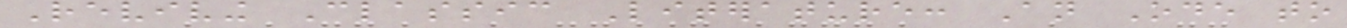Reviving Classic Literature: An Ode to
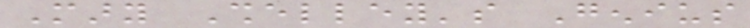Mary Shelley's Genius
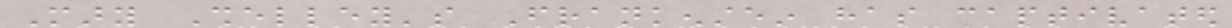Mary Shelley's Frankenstein has captivated
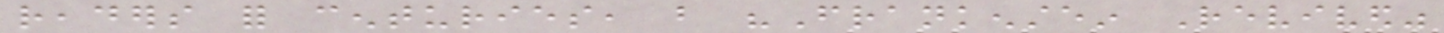readers for centuries, but "Frankenstein Revived"
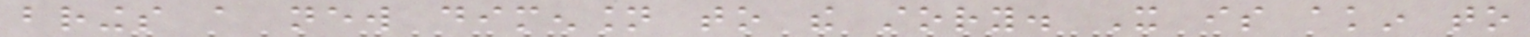brings a new dimension to the story. It is akin to
